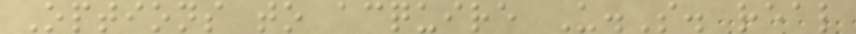Options to acquire U.S. real
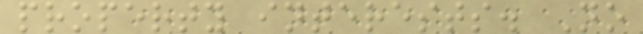property interests. No
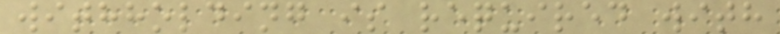withholding is required with
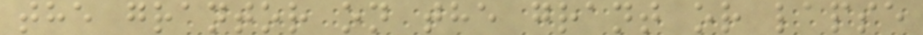the grantor on the grant or lapse
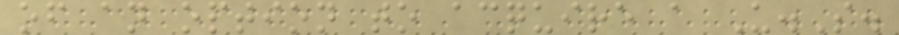of an option to acquire a U.S.
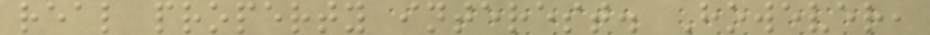real property interest. However,
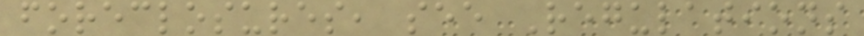foreclosures, see Regulations
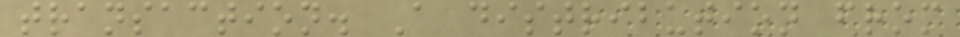transaction. A distribution from
